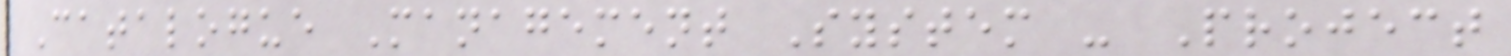Catalogue Management System - Project
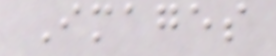Images
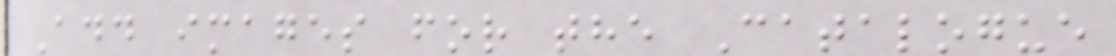Add images for the Catalogue
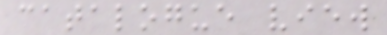catalogue view
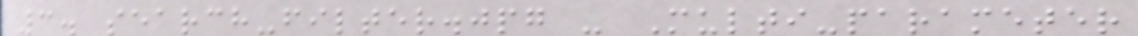3. search-filter.jpg - Multi-parameter
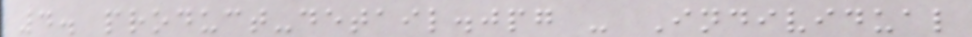4. product-detail.jpg - Individual
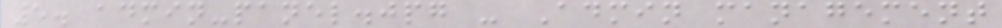5. admin-panel.jpg - Admin management
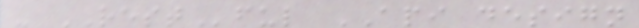- RESTful API design
